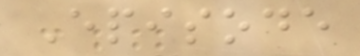Episode
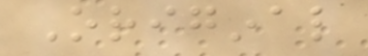Original
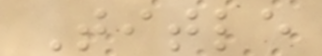Title
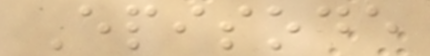Episode
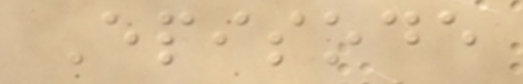Episode
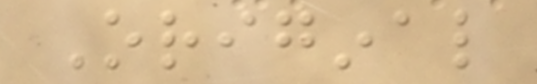Original
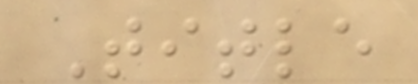Title
